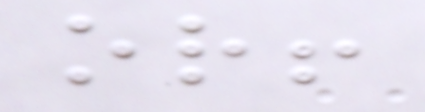or!
